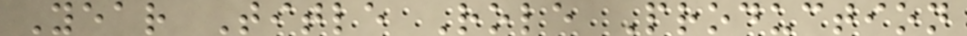Year Title Role Production
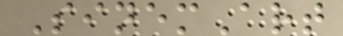SinemArt
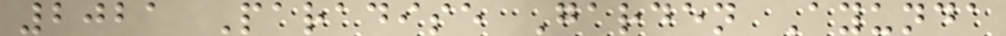2021 Paradise Garden Ayunda
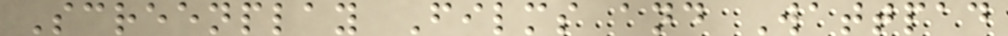Screenplay Films and Wattpad
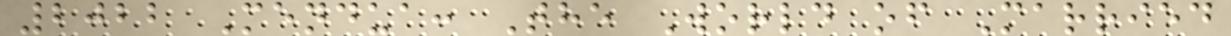2022 Mendua: The World of Married
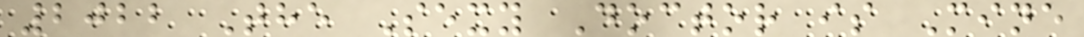2022 The Sexy Doctor is Mine
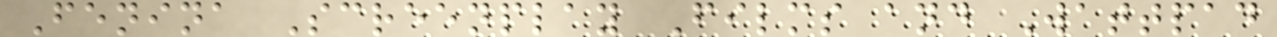Fenina Screenplay Films and Wattpad
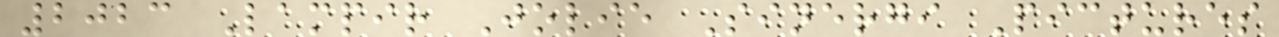2023 Lampir Jolie Sinergi Pictures
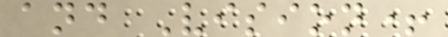and Vision+
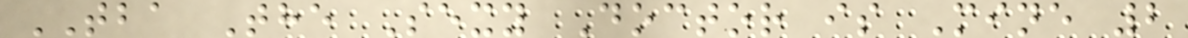TBA The Sexy Doctor is Mine 2
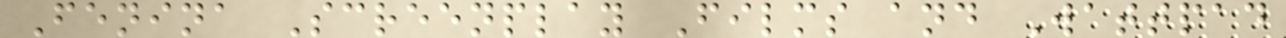Fenina Screenplay Films and Wattpad
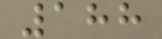188
